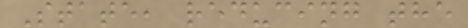State, reducing the
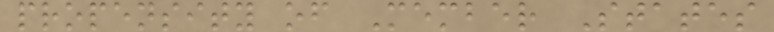propensity of Member States
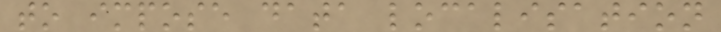to impose data localisation
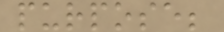purpose;
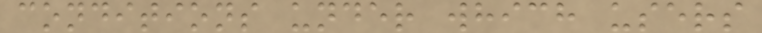conditions under which users
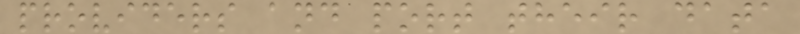providers and port their data
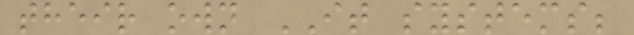their own IT systems;
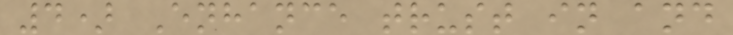4) Enhance trust in and
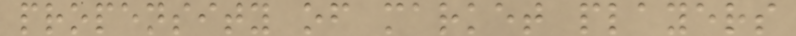propensity of market players
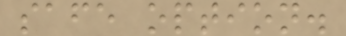safe option.
